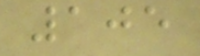105
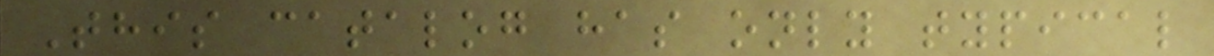This catalog has only typical
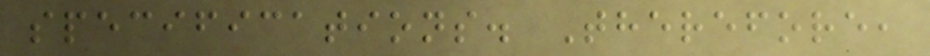specifications. Therefore,
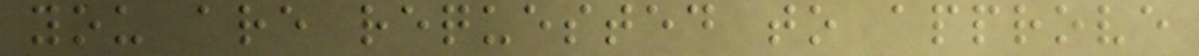you are requested to approve
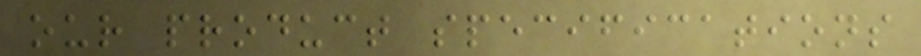our product specifications
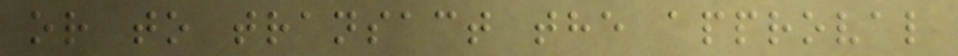or to transact the approval
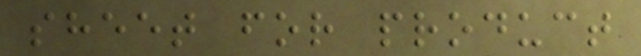sheet for product
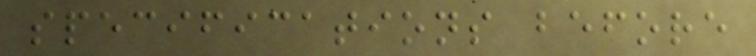specifications before
